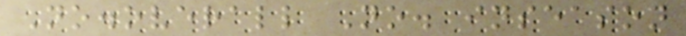No.overall No. inseason
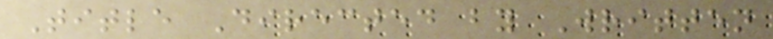Title Directed by Written
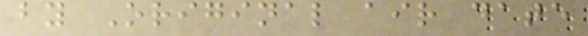by Original air date
